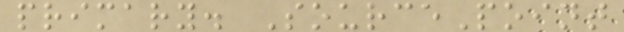primary. SourcePoint
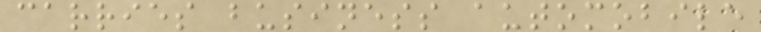carries business automobile
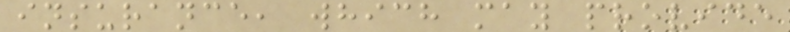insurance, which may provide
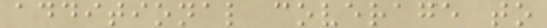additional coverage to
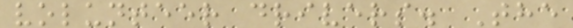volunteer drivers. The
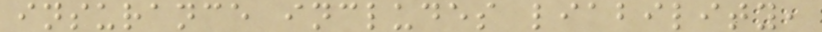insurance includes liability,
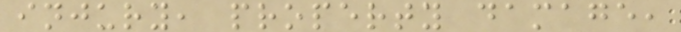injury, property damage,
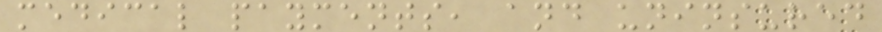medical payments, and uninsured
